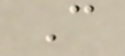C
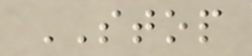STOP
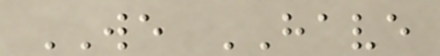WE HAVE
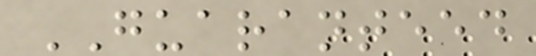GUARANTEED
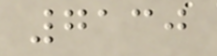7130
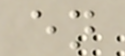en
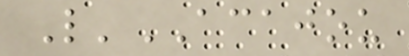L'ACAJOU
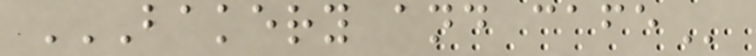BAKERY AND CAFE
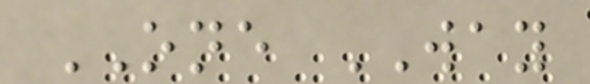ONE WAY
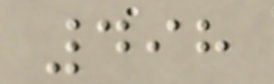498
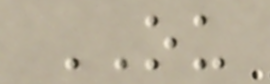OU
